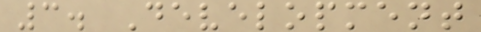3. Development
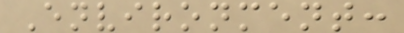Environment:
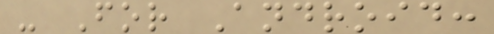- For Android:
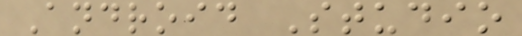Android Studio
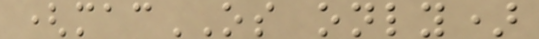(macOS only)
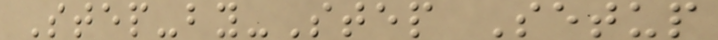Step-by-Step Setup
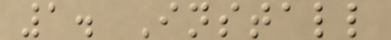1. Install
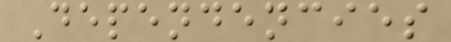Dependencies
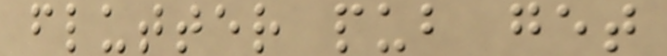flutter pub get
